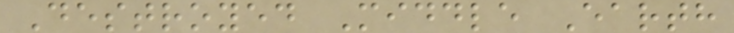Destroyed Middle Earth
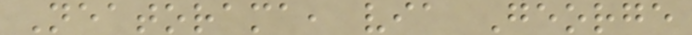Neatorama, via George
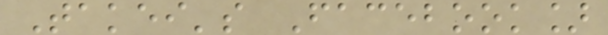Takei's Facebook]
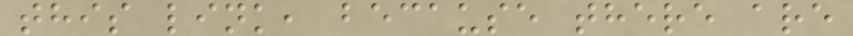this link, because there are
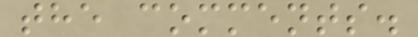the comments.
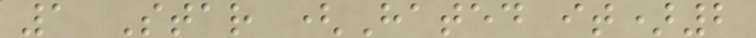1 Star (Hated it)2
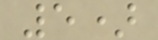5)
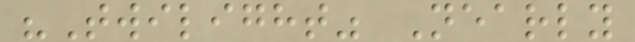"Twilight" Nearly
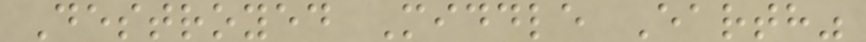Destroyed Middle Earth"
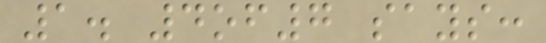1. 4of7 says:
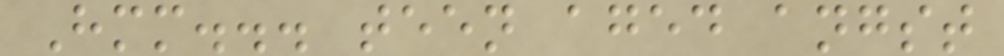Hmm... teen aged angst
